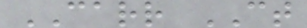CARR CT
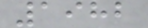1982
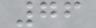76
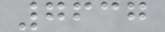7637
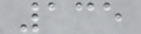135
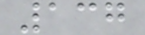137
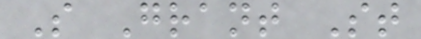S Grant St
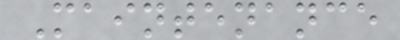Maintenance
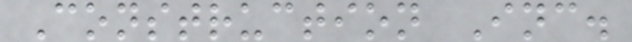Construction Inc.
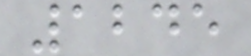1245
